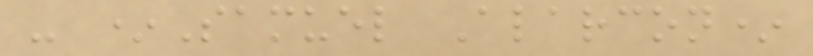- *Samuel Alarcon*
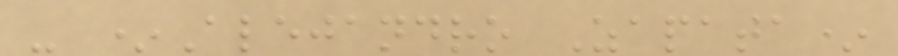- *Alejandro Zapata*
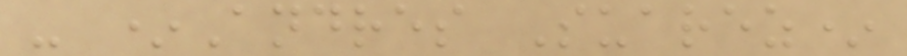- *Andres Suarez*
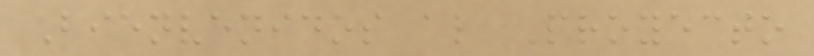Bienvenidos al Proyecto
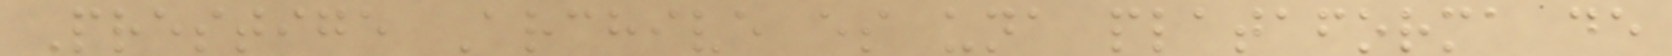Prestige Archive es una plataforma de
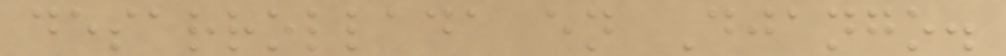desarrollada en Django.
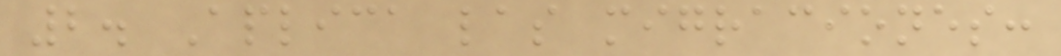2. Aplica las migraciones:
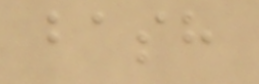bash
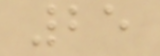25
